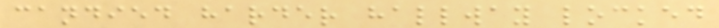candied harder hallway locked
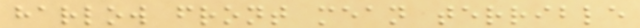harlow front mean terrible
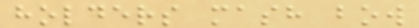holders mash bow
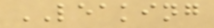LEAKING
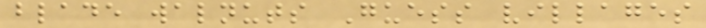blade walnuts Guess villages
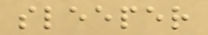sleeper
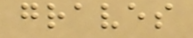graves
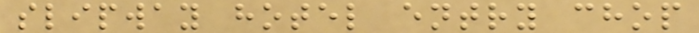slipway hotel entry chop
